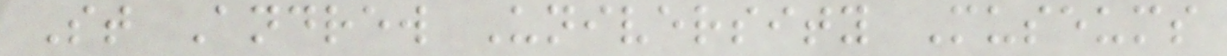St Andrew University Museums
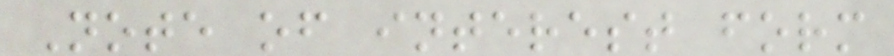Note of interest form
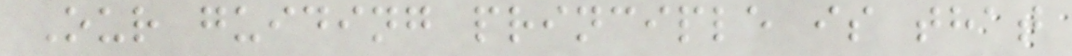Our guiding principle is that
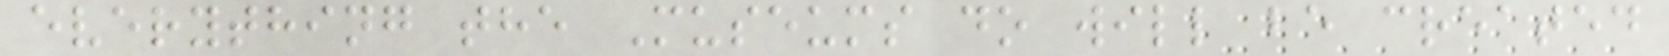everything the Museums do will be created
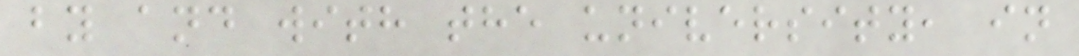by and with the university, in
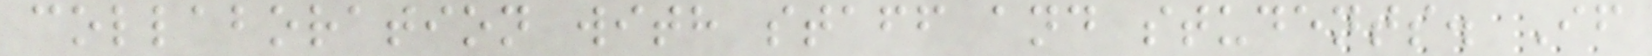collaboration with staff and students. If
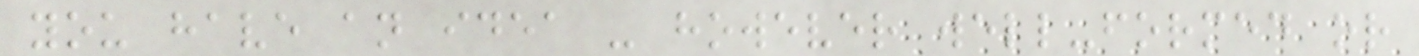you have an idea - however well-formed or
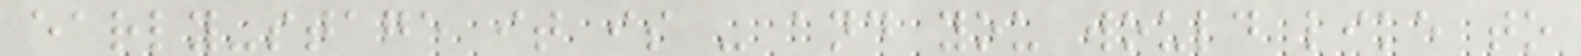early-stage it is - and you would like to
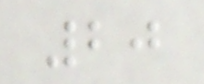20
